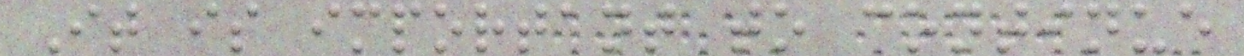It is important to continue
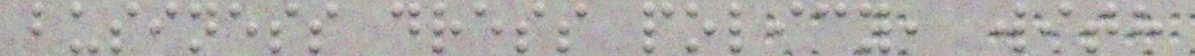business dress policy, with
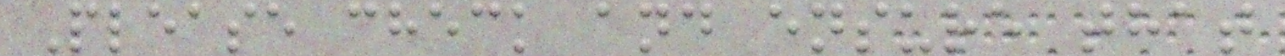Please check and ensure that
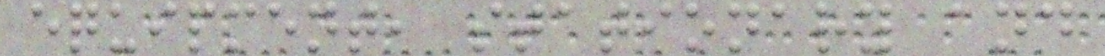equipment, stationary and
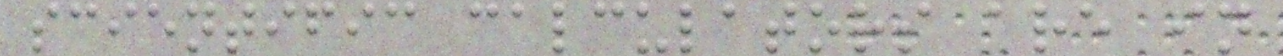scientific calculators are in
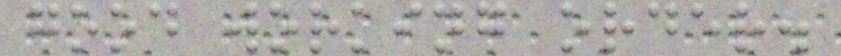good working order.
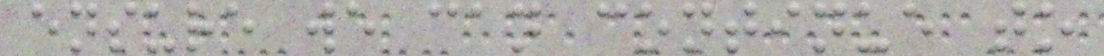ensure we can continue to
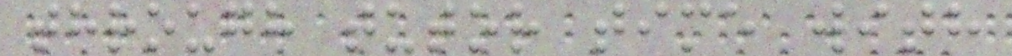through tutor time with
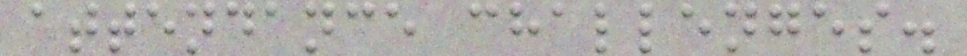attendance challenges.
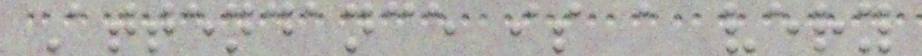Attendance is a very
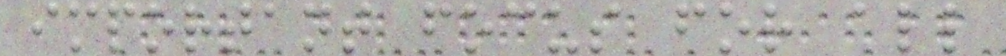important focus for all
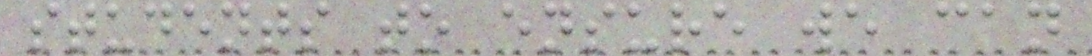students to ensure we can
